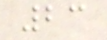23
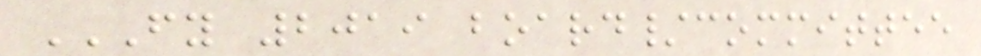FY 2019 BOARD/COMMITTEE
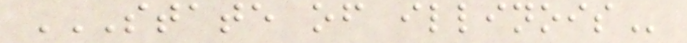STATE OF ILLINOIS
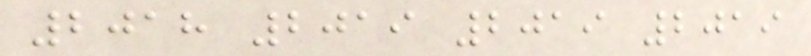2018 2019 2019 2019
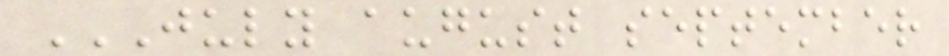JULY AUGUST SEPTEMBER
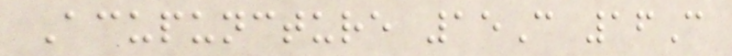Acupuncture 15C 16C
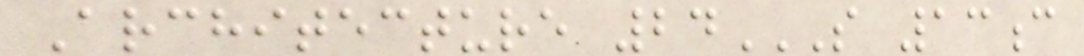Architecture 24S 13C
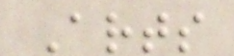Arts
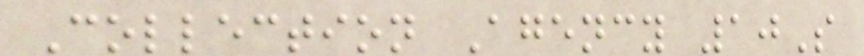Collection Agency 10S
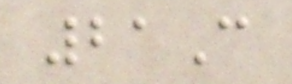21C
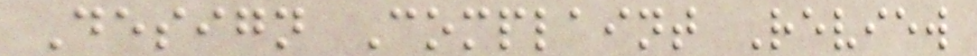Design Complaint Review
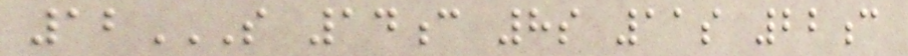12S 14C 8S 11S 22C
